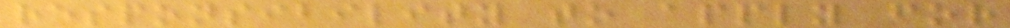responsibility to apply for
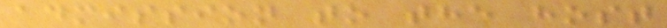admission to the host
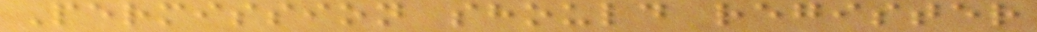Permission should register
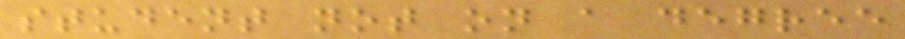student not on a degree
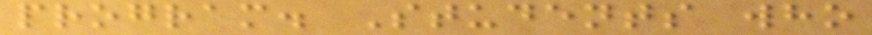program. Students who
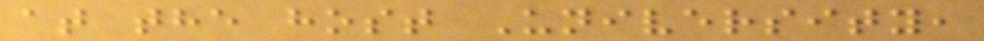at the host University,
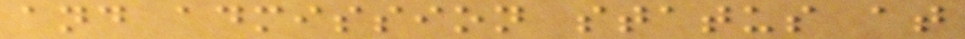and admission status at
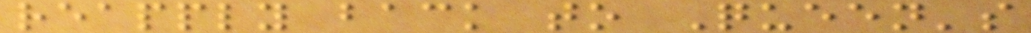reapply back to Queen's
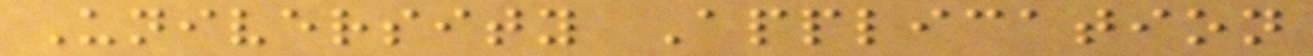University Application
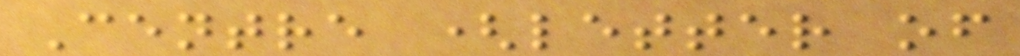Centre (letter of
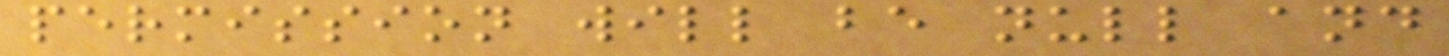permission will be null and
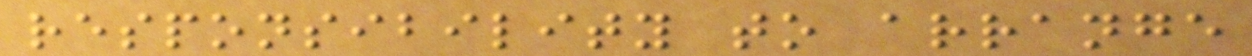responsibility to arrange
